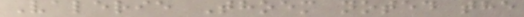Valerie Thoem noted the
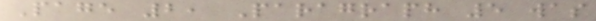Page 2, Paragraph 5 was
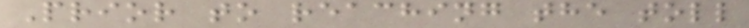Prior to reaching the toll
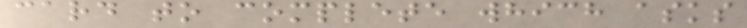card to complete which asks
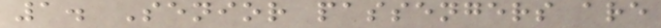1. Senior passengers are
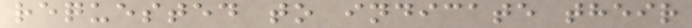requested to indicate their
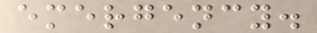emergency.
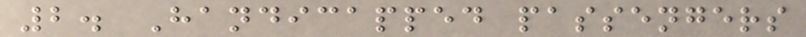2. Handicapped passengers
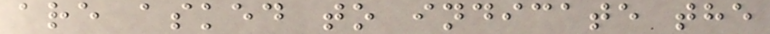are asked to indicate the
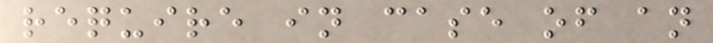require in case of an
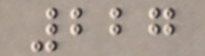227
